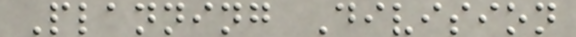Planning Division
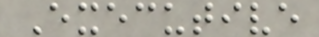Executive
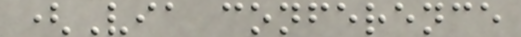(Via conference
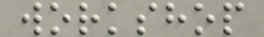workshop
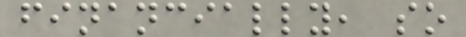financially, so
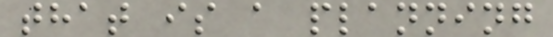that is a planning
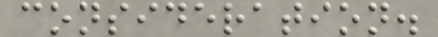consideration.
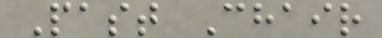Past Chair
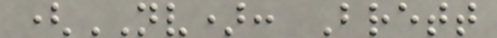(NV): Brett
